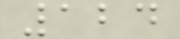124
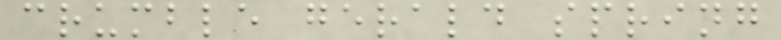crumble gerald spring
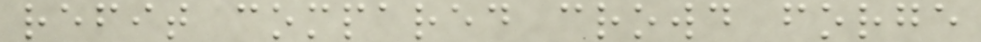refit compared crowd forge
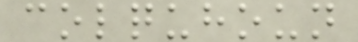colquhoun
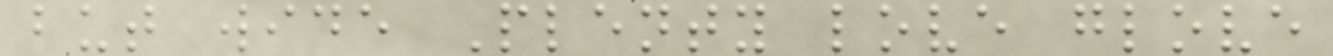but wide Plenty love glove
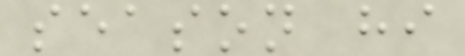season hi
